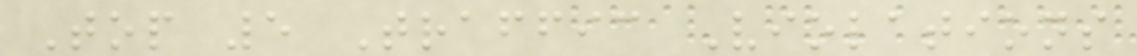Top 5 Traffic Violations
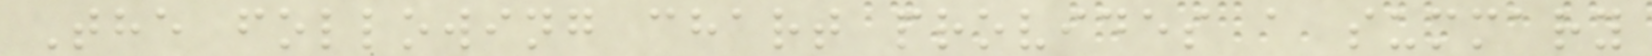The following chart provides a summary
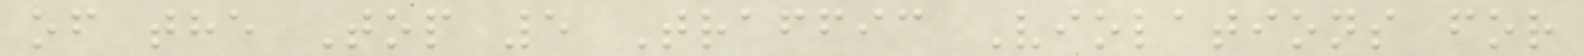of the Top 5 Traffic Violations for
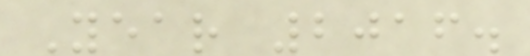Year 2016.
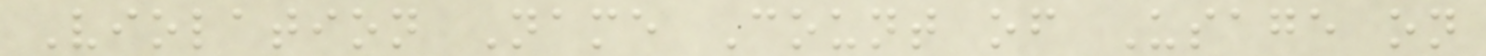Violation Name Count of Usage on
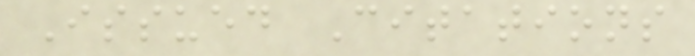Issued Citations
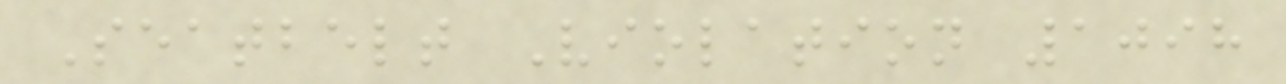Seatbelt Violation 1098
